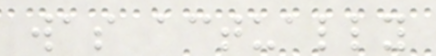was actually
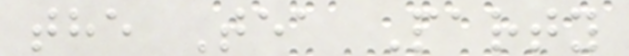the Tea Party
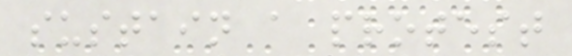sustain a protest
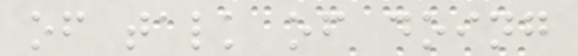of talk of doing
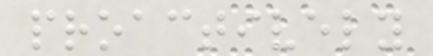proactively
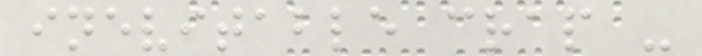inevitable crap -
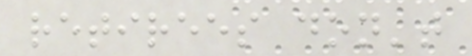retirees don't
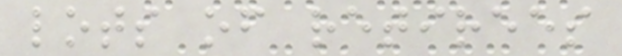lots of retirees
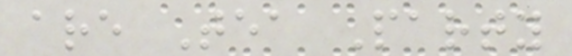are Tea Party
